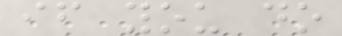if you do
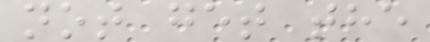not get the
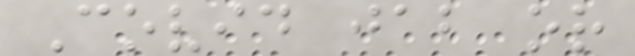Covid jab or
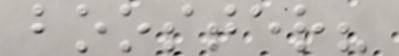booster?
